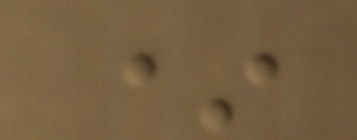*
